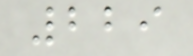229
